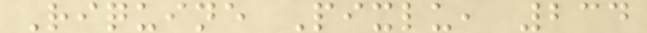Riquine Pixlu, 234
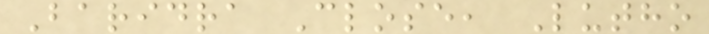Baridra Close, Lutho
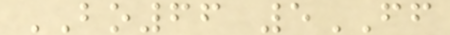BO66 5FF
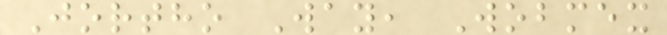Jortho Way, Wobmex
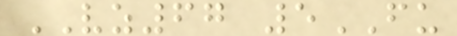VZ67 5FU
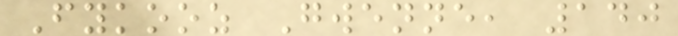Fykooz Gwenne, 140
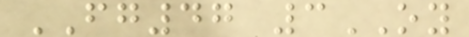FG47 3OY
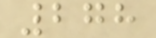278
